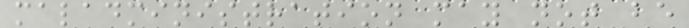maladministration may not be
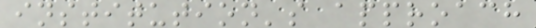institution's approach
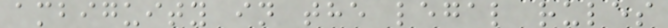ambiguity in the legal rules
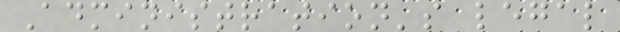Administration's legal
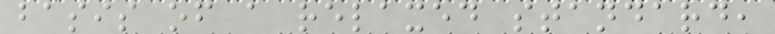basis of a relaxed standard,
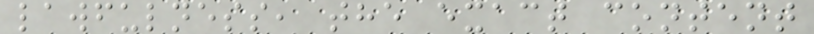lawfulness, the exact content
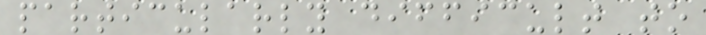particularly difficult to
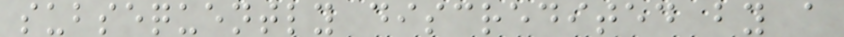subsequently discredited by a
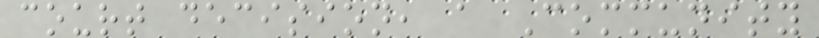court decision, a Community
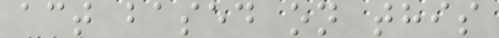act based on this
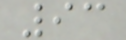93
